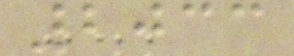2033
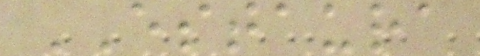ESTAURA
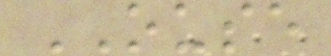OUSE
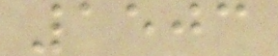1503
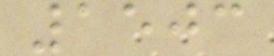1503
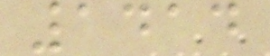1414
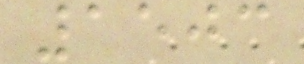1503
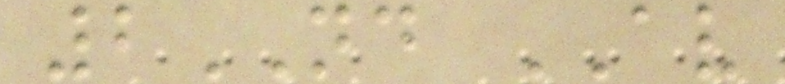2ND AV
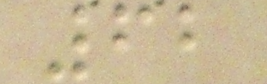62
